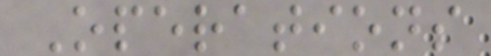Operations
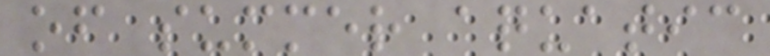of summer aquatic
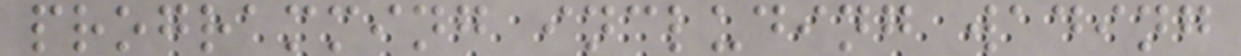programming including wading
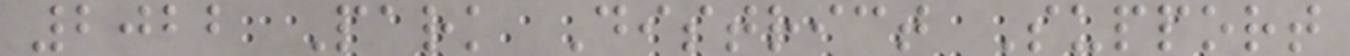2022 Park District Support
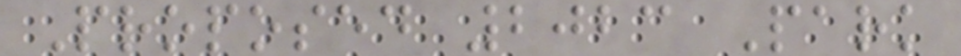Proposed 2023 Park
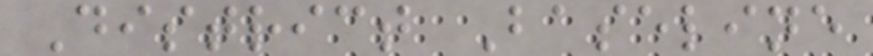District Baseline
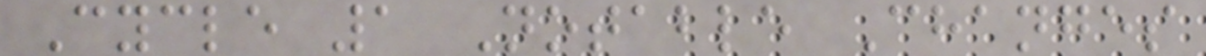Cycle 1 Notable Changes
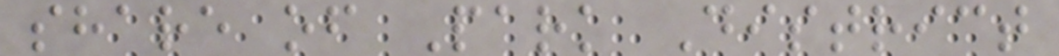share of Park District
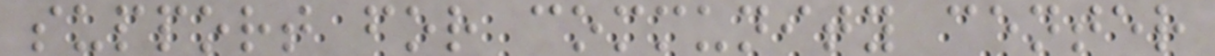support for community center
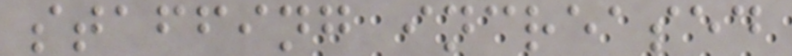staffing increased
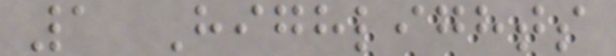1 Highlights
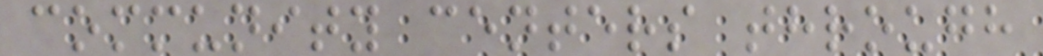community centers through
